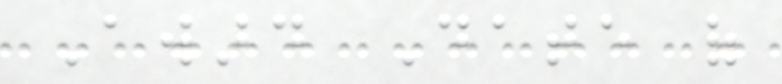Award Date of
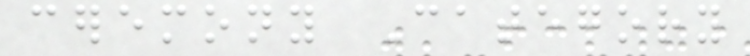ceremony Category
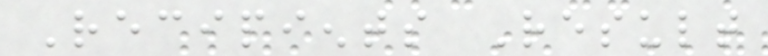Recipients Result
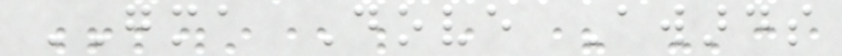GMA Dove Awards
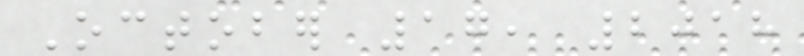October 17, 2018
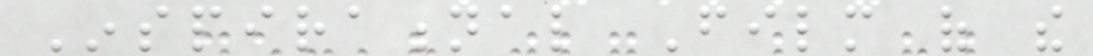Inspirational Film of the
